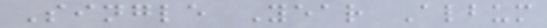Single Year Album
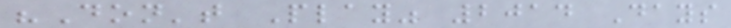"Don't Play" 2014 Days
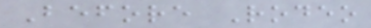Before Rodeo
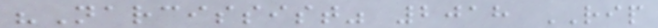"Narcissist" 2018 RIP
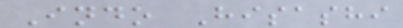Indo Hisashi
